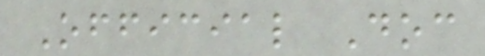Official Doc
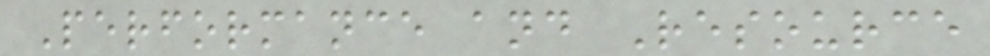Performance and Resource
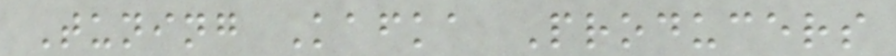Tuning Kafka Producers
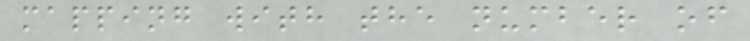mapping with the number of
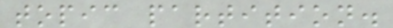topic partition.
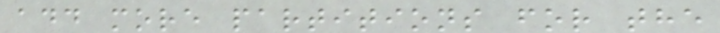add more partitions for the
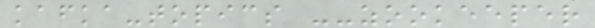kafka-topics --zookeeper
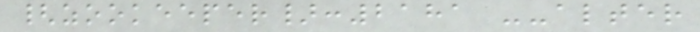{zookeeper}:2181 --alter
